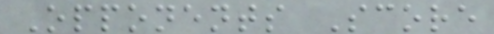Opponents Score
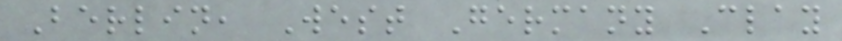Berlin, West Germany Clay
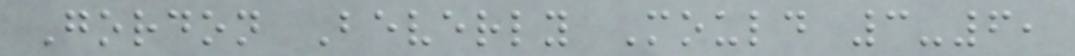Gordon Beverly Mould 3-6,
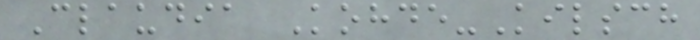Claudia Kohde-Kilsch
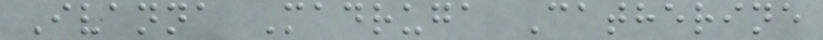Ivanna Madruga Catherine
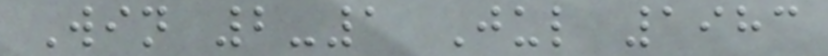Win 2-1 Jul 1983
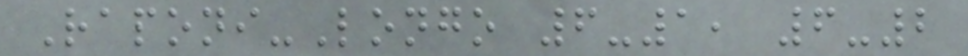Raponi-Longo 6-1, 6-2
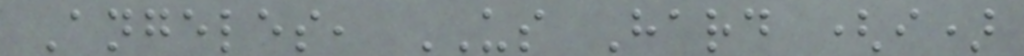Angeles, US Hard (i)
